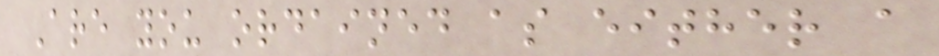Are you ordained as either a
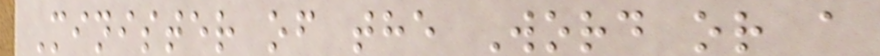Minister of the Word or a
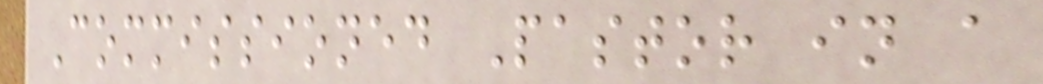Commissioned Pastor in a
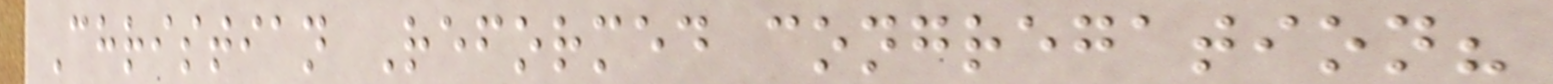Christian Reformed congregation?
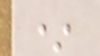*
